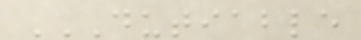DUTIABLE
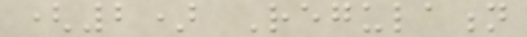(2) Regulation
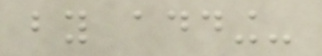by adding-
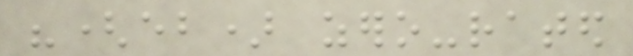"(eb) zero-rated
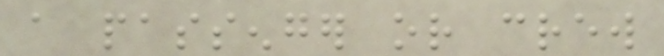a passenger or crew
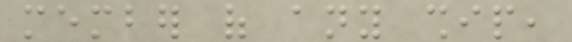member of any ship,
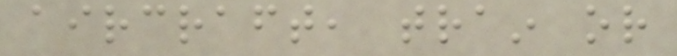aircraft, train or
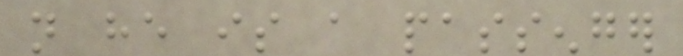not he is a passenger
